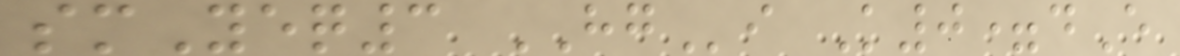smYeq3 HGi K0=dE
